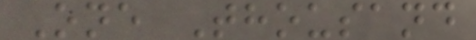One Thousand
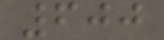600
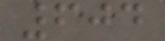604
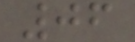06
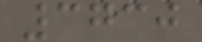3730
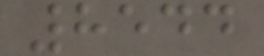8544
